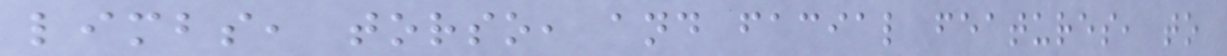limbs, torso, and facial features, to
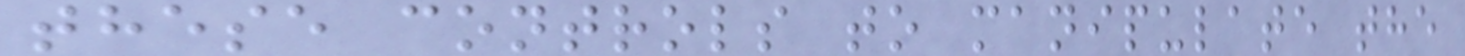these controls to manipulate the
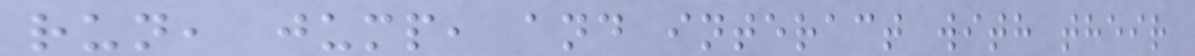run, jump, and interact with their
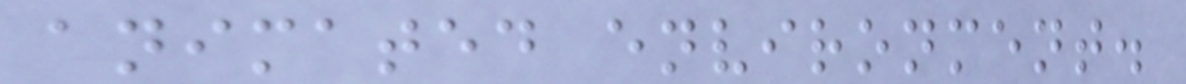animated environment.
